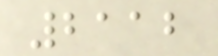2112
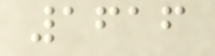1616
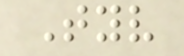Tyv
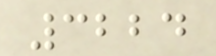3224
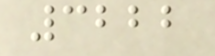3222
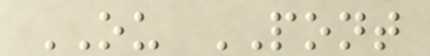OU PONT
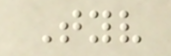Tyv
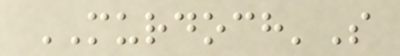MURDOCH'S
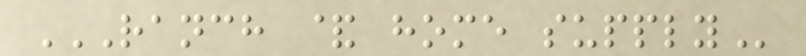RANCH & HOME SUPPLY
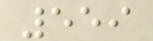559
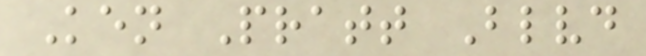Ken Pratt Blvd
